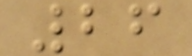26
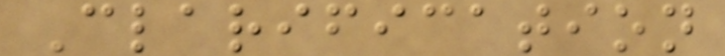Clarification
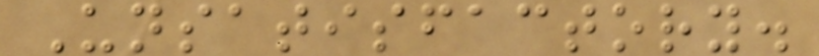Unsatisfactory.
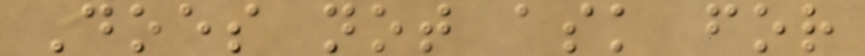Does not ask for
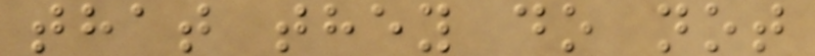that they do not
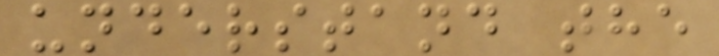understand the
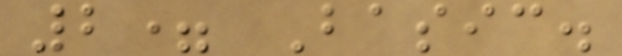2= Basic.
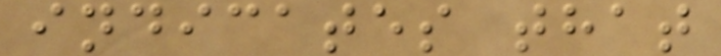indicates that
